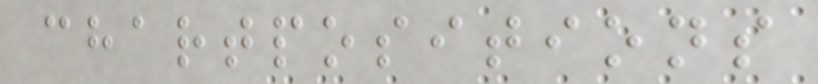chartpositions
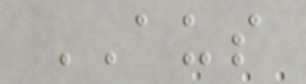AUS
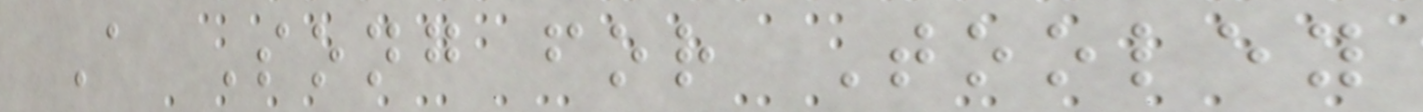A Song for Tooley
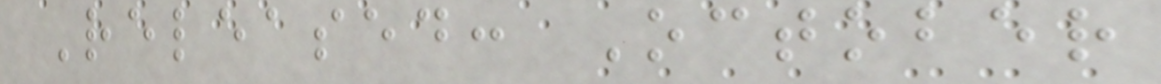Released: October
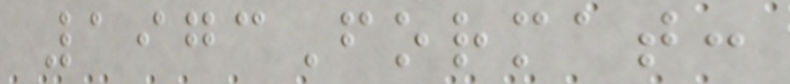1973Format:
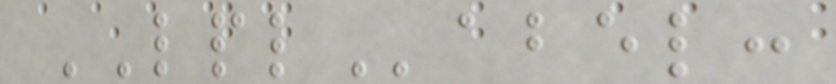LPLabel:
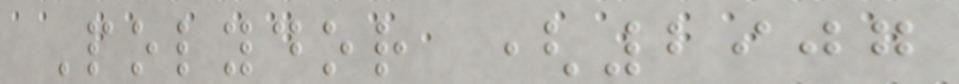Polydor (2907
